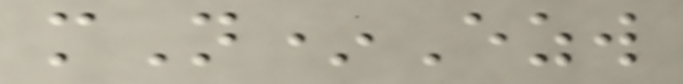mN*Ezw
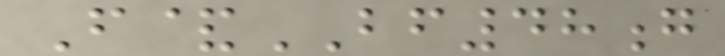F&BF48g
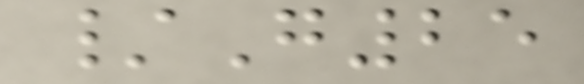/G25
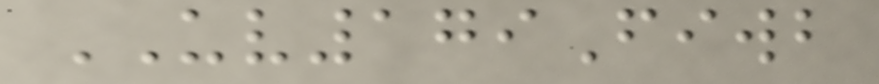UV179Fiwb
